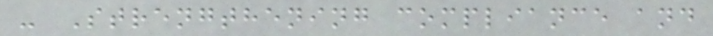- Strengthening compliance and
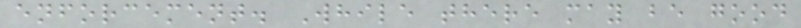enforcement. While there may be good
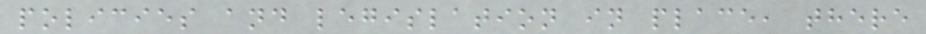policies and legislation in place, there
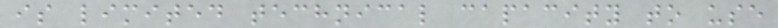is limited technical capacity to use
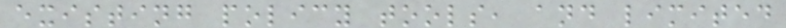existing policy tools, and limited
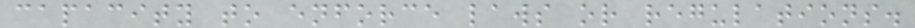capacity to enforce laws or regulations.
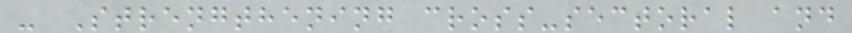- Strengthening cross-sectoral and
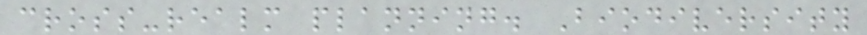cross-realm planning. Biodiversity
